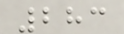283
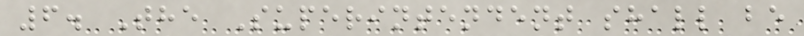6. The Superintendent shall be
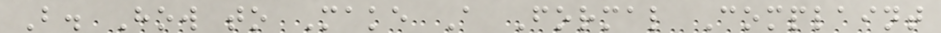B. How to Make A Formal Complaint
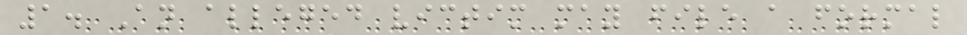1. An alleged victim may file a formal
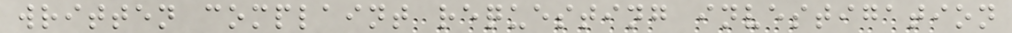written complaint requesting investigation
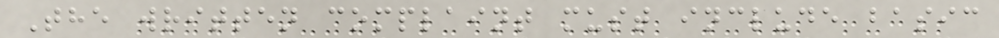The written complaint must include basic
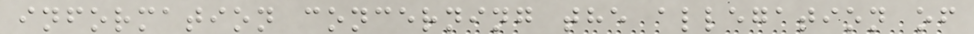information concerning the allegation of
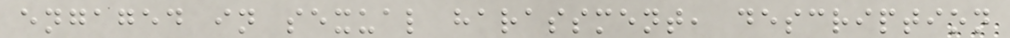engaged in sexual harassment, description
